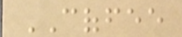COFFEE
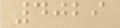4029
